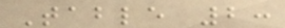Table 2:
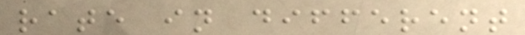rate in different
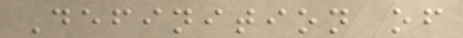Definition of
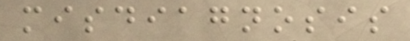misdiagnosis
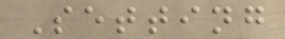Setting
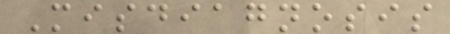Misdiagnosis
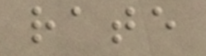rate
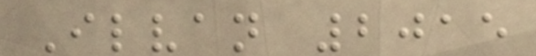Ilvan 2015
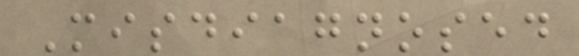Misdiagnosed
